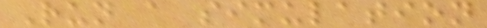Run a simulation
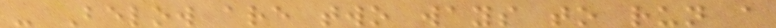- Below are two ways to run a
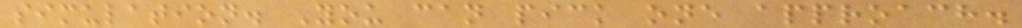simulation. You can pick one approach.
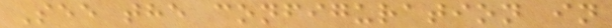See the configuration in
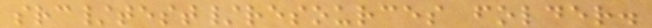src/test/resources folder.
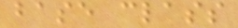base class
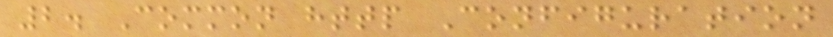2. Common http Configuration
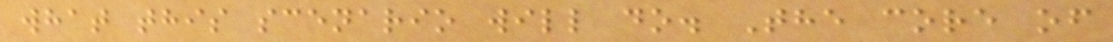what this scenario will do. The core of
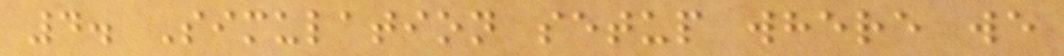4. Simulation setup where we
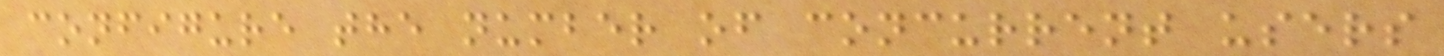configure the number of concurrent users
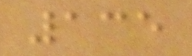135
